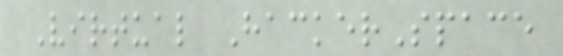Virtual HackerSpace
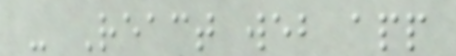- React web app
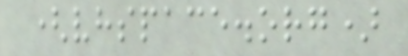(vhspace.org)
